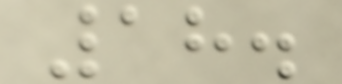18.
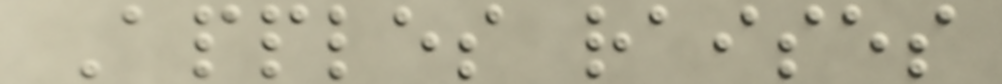Apples raises
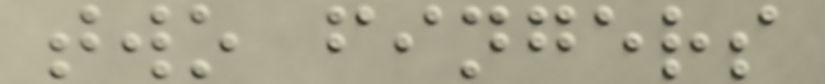two fingers
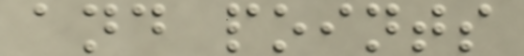and points
